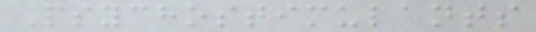Psychostimulants
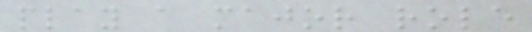play a major role
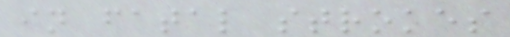in fatal strokes
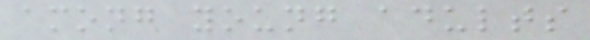among young adults
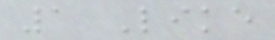1 Like
